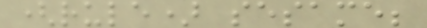(rule) sesame;
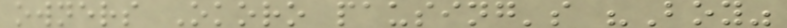owners Okoro pausing's "Boy"
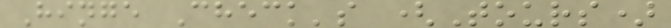Hinge Check's (Tours)
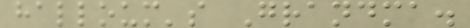halloum's Grandma.
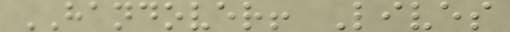HANDOVER! Lives
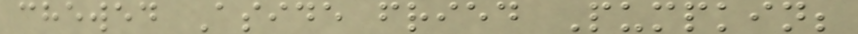chewed Aside fried Pumpkin;
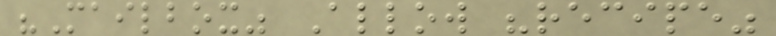"Mailbox" Allow "recipe"
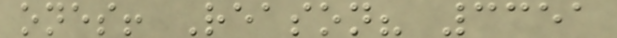ones! Reason? 3351
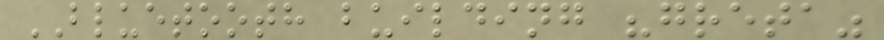BLUETOOTH building "greta"
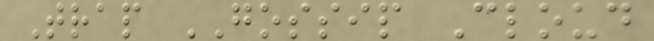Trap GOSSIP Cloud
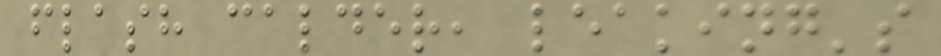flash calder, leaking's
